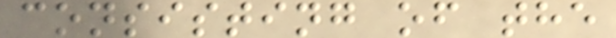consisting of the
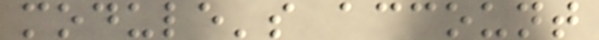module's account
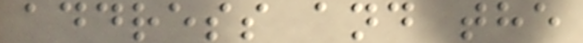address and the
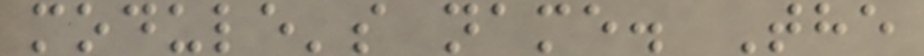module's name. The
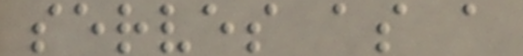serves as a
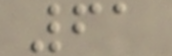61
